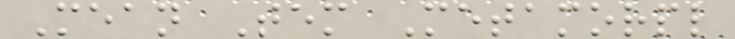Mean Tem Metamorpl
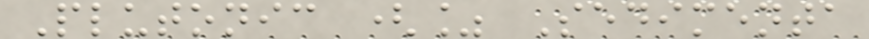Plutonic (% Sedimenta
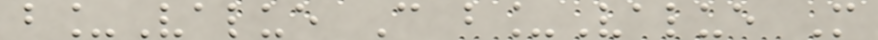b_Value C b_Value M
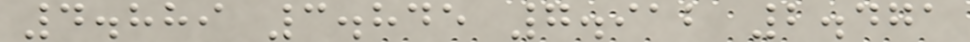4.889 3.845 7.912 2.471
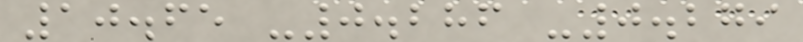10.65 -0.286 -0.279
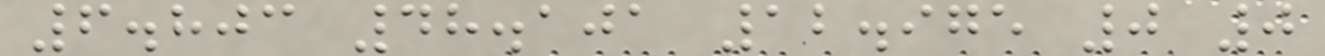6.803 48.101 12.975 0 0
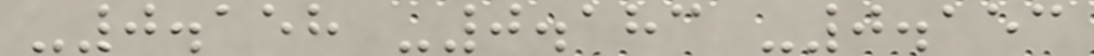-0.158 -0.183 -0.153
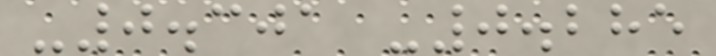-0.301 -0.285
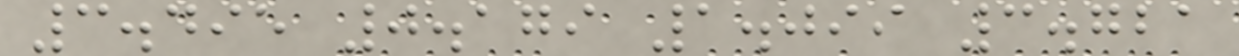3.495 0.179 1.099 3.721
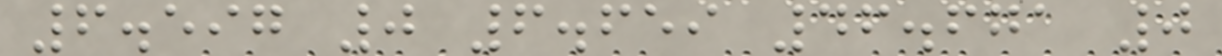6.597 0 6.659 46.671 0
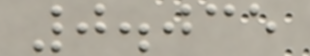0.035
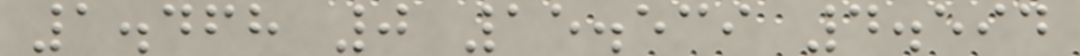1.468 0 15.539 4.594
